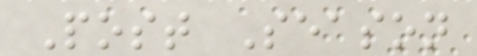Post Season
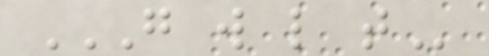G W L T
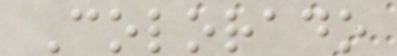Colorado
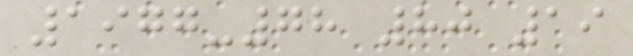1977-78 80 19
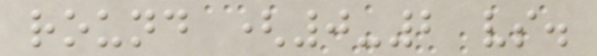round (0-2 vs.
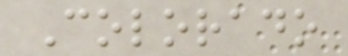Colorado
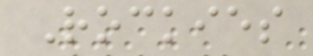Rockies
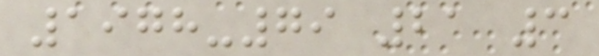1978-79 21 3
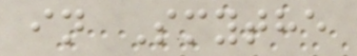in Smythe
